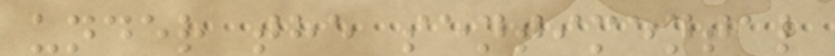under the sentimental
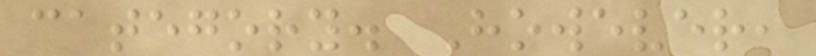category. However,
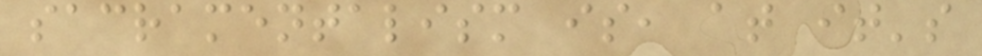sacramentalism is, at it's
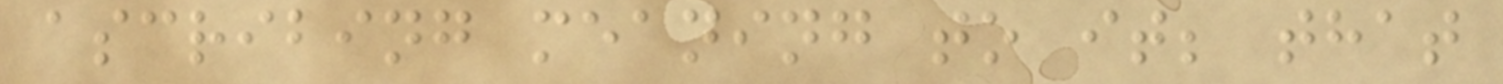ascribing meaning to it; that
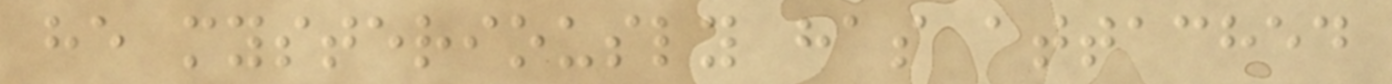he mysteriously has attached
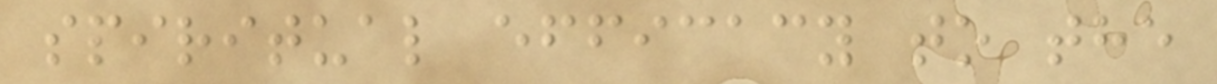spiritual efficacy to the
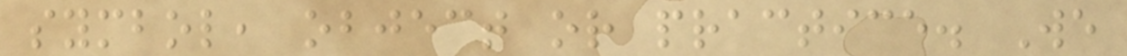symbol, object or practice. We
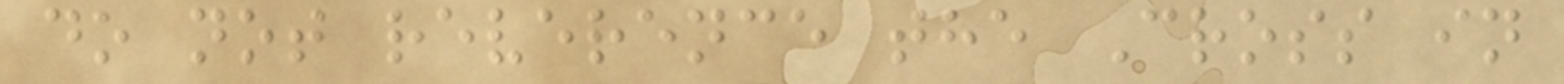do not reverence the Cross in
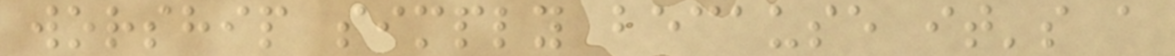worship simply because it's a
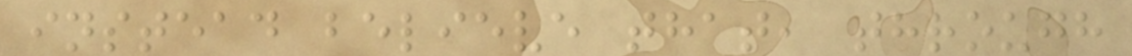instead believe that, through
